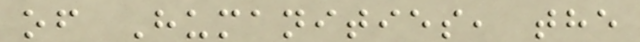of Humanities, the
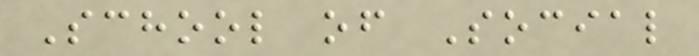School of Social
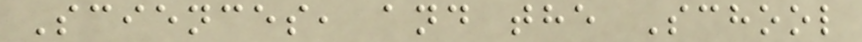Sciences, and the School
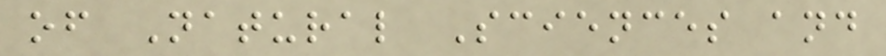of Natural Sciences and
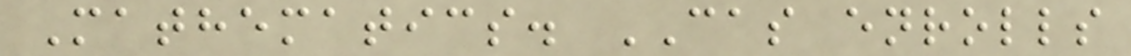Mathematics. CAS enrolls
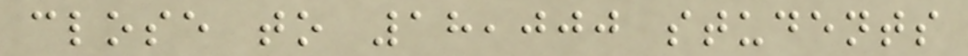close to 18,000 students
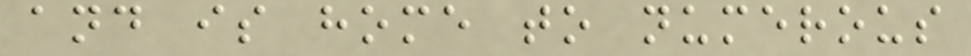and is home to numerous
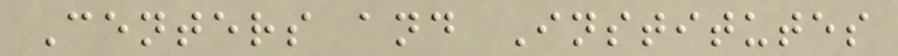Centers and Institutes
